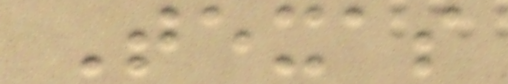Texas
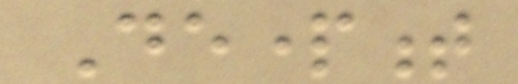Department
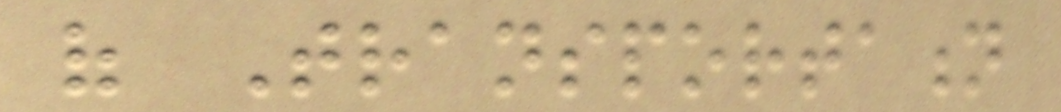of Transportation
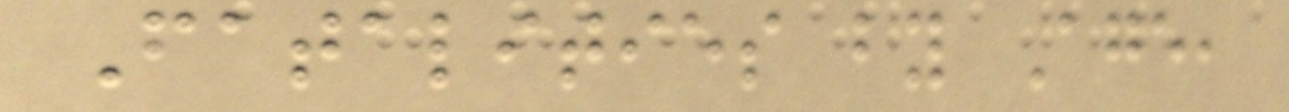Fatalities by Age,
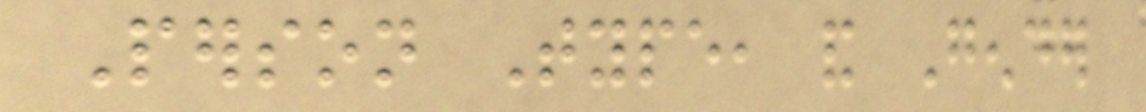Person Type, and Gender
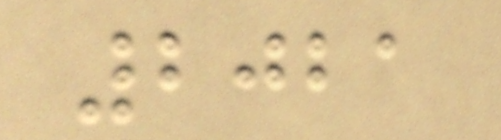2021
